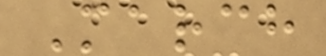March
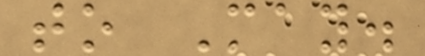to May.
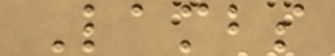Lambs
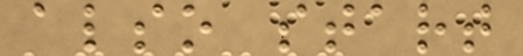also start
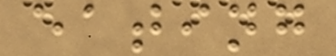eating
